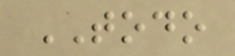TODO
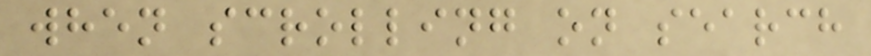when scrolling on search
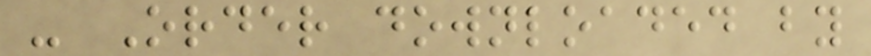- Order downloaded by
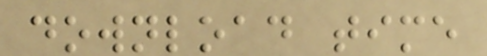download time
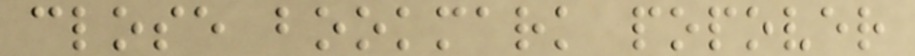close bookmark popover
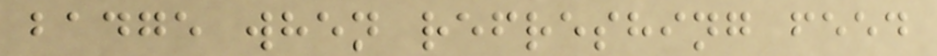badge when refreshing feed
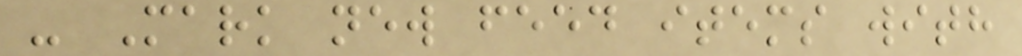- Mark new feed items with
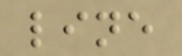line
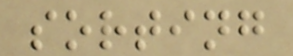sorting
